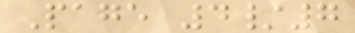Page 4/7
